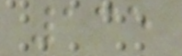135
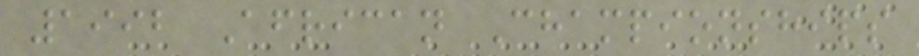1992 African Championships
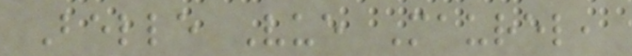Belle Vue Maurel,
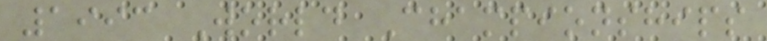1993 World Championships
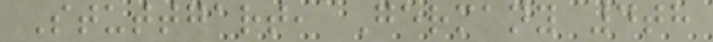Stuttgart, Germany 4th
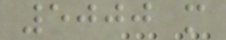5000 m
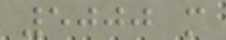5000 m
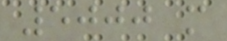5000 m
